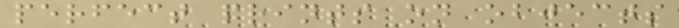perfect prints on objects
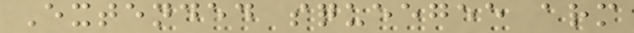Extended squeegee arm
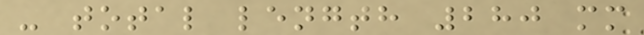- total length 280 mm
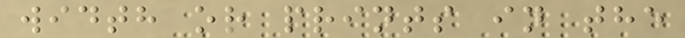width or prints in the
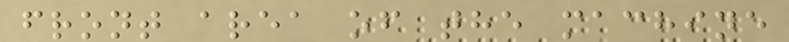front area of the machine
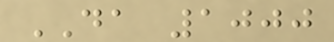DA 1000
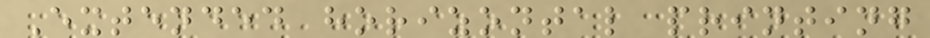Extended horizontal printing
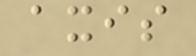axis
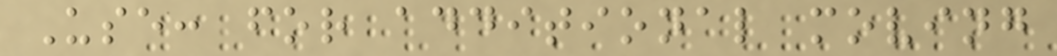Use: for additional moving
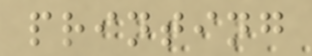printing
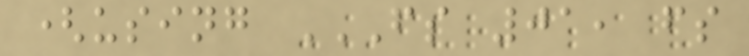(using FS 01, FS
